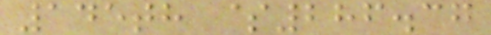145th $286.37
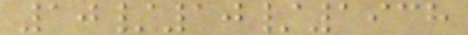10/10/1938
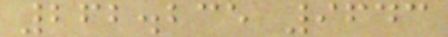262.235 9643
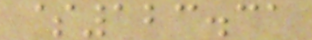$123.31
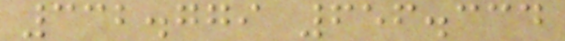332.779 656.334
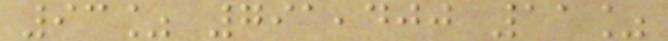93% 791,400 11%
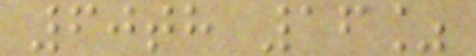60th 16%
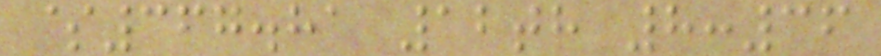$367.81 12th 8:36
